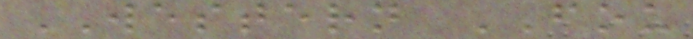WESTERN FOU
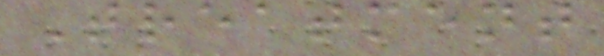Treatment
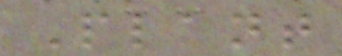Plant
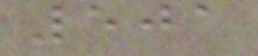501
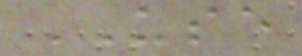USE
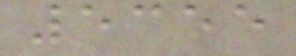5355
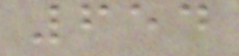654
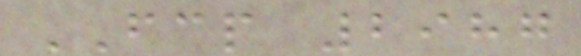FCP 2987
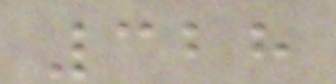328
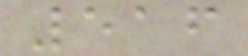516
